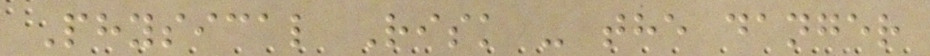Physical Risk - the danger
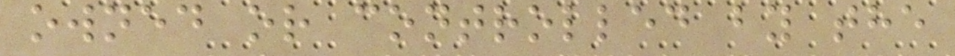owned or controlled by the
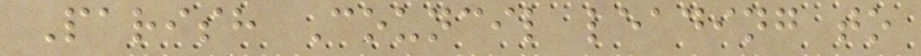Parish Council leading to
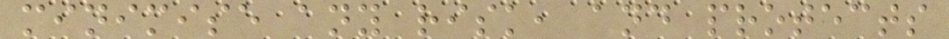minimise any risk, and protects
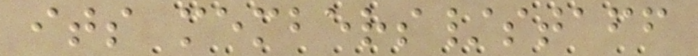its members/staff
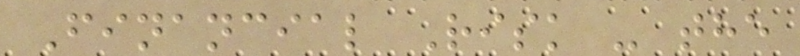Financial Risk - the
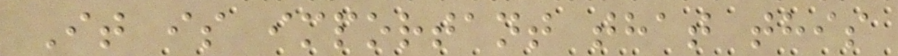It is important that this
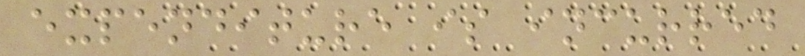expenditure is incurred
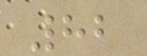82
